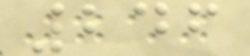246
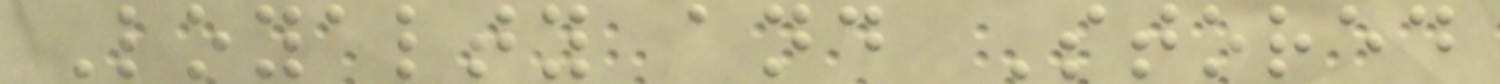Loyalty and Stored
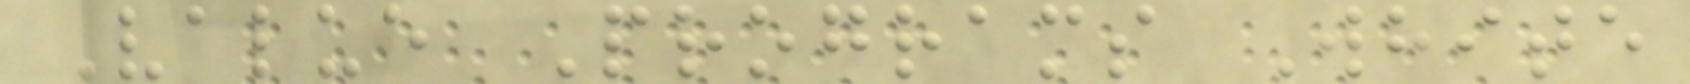Value Programs White
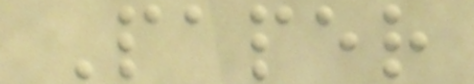Paper
